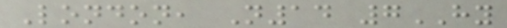London, N14 7HY
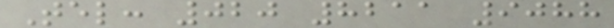Tel: 020 8211 9088
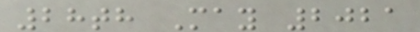28th May 2021
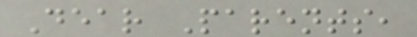Dear Parents,
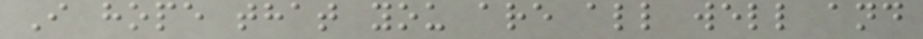I hope that you are all well and
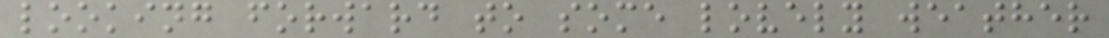looking forward to some lovely weather
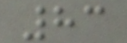83
